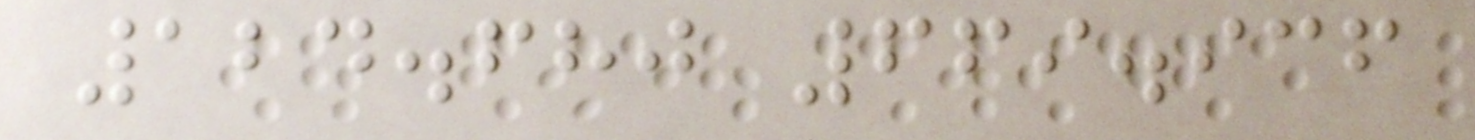124.680 669.936
